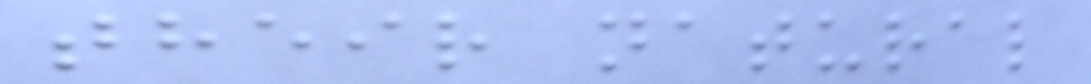their natural
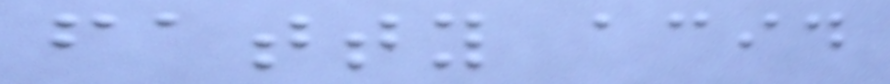fatty acid
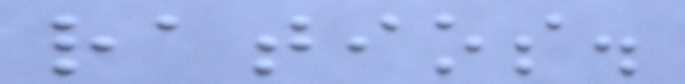ratios.
